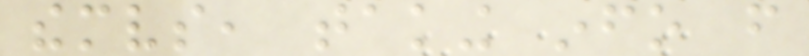themselves, taking info from
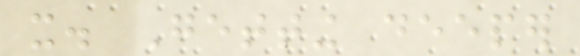it. Getting deeper
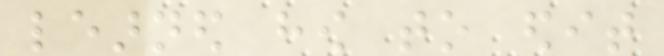learned how to edit
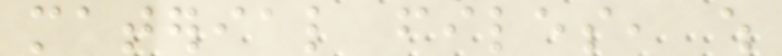material files, which
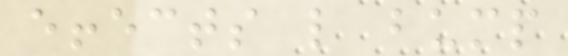effects like bump
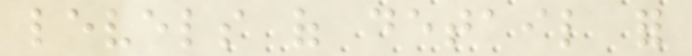levels of detail for
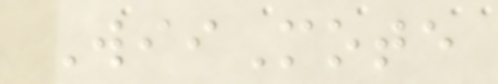WiiMote
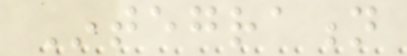Integration
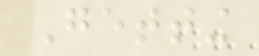Getting
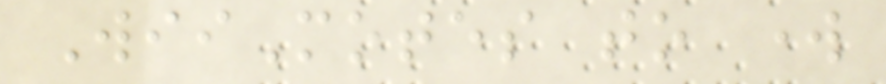WiiMotes to work
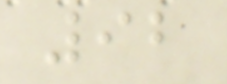92
